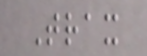Trax
